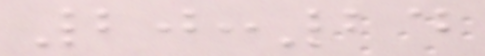20:24
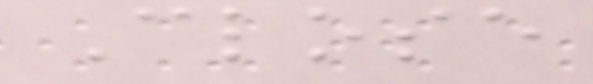Close
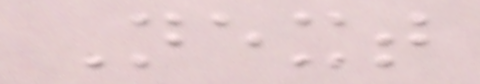Next
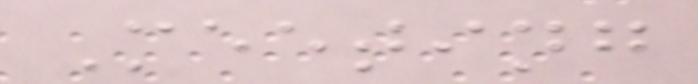Meeting
